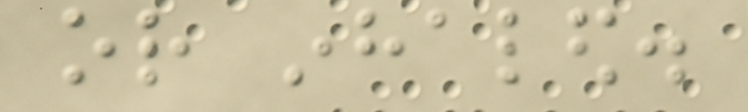or inhaled.
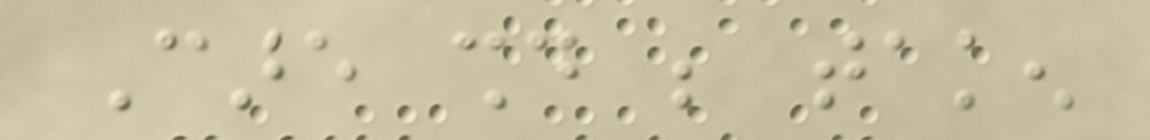Care should be taken
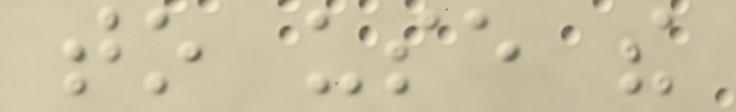to use the
